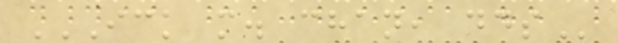ICK M. CHAN, DDS
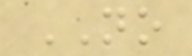NO
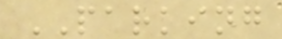PARKING
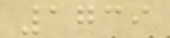1739
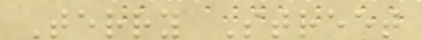Terry Street
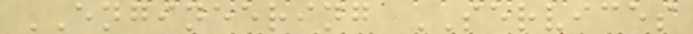ENGINEERING SERVICES
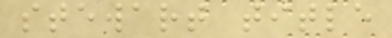stewart title
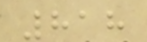818
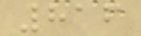816
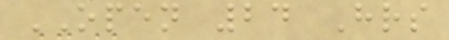OPEN 24 Hrs
